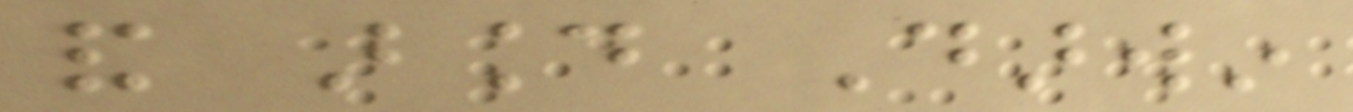and around Darwin
